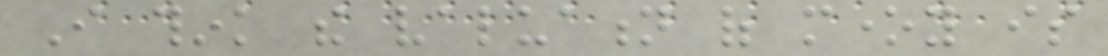I think the valuation of money is
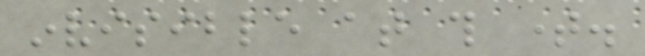invisible at this time.
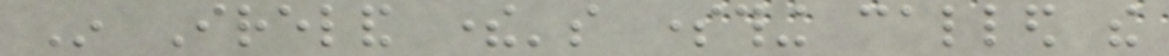In Ireland there's something called the
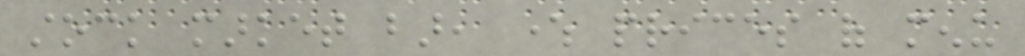stock market bar, where prices of menu
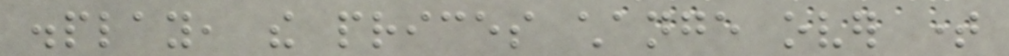display, the prices change over time
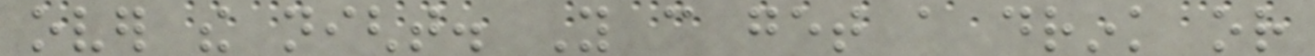over the night. You can get a drink or
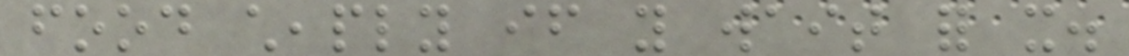food cheaply if you wait for it.
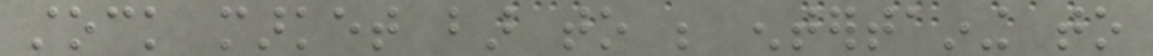stock market bar to be entertaining to
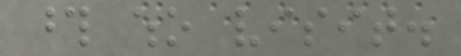those who visit.
